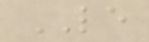LE
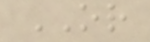OR
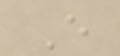E
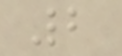2
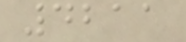4211
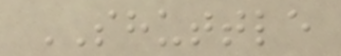SHUTTLE
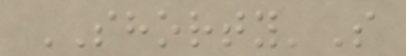SHORTY'S
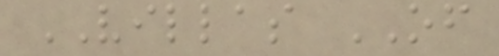VILLAS OF
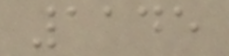1145
